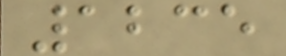1235
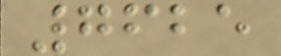7625
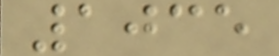1035
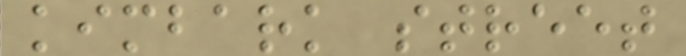kimbark street
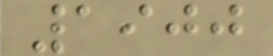1900
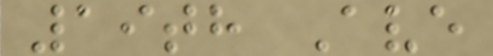19th Ave
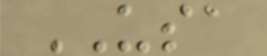USA
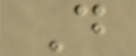D
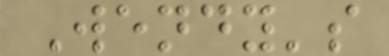Wendy's
